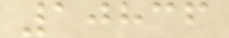10836
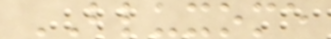BLUXOME
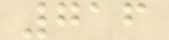716
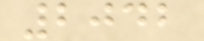2042
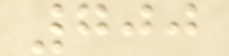700
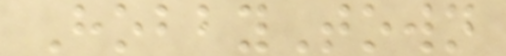HobbyTown
